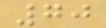70
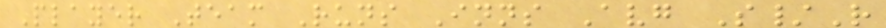Player Team Runs Inns Avg S/R
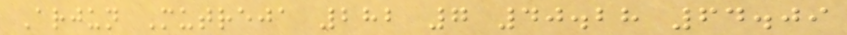Arjun Mutreja 282 7 40.28 64.09
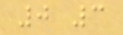0 3
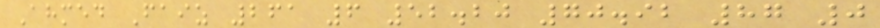Ahmed Faiz 261 6 52.20 70.92 87 0
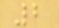2
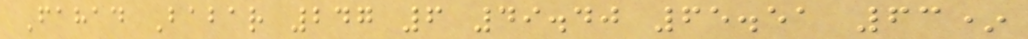Fahad Babar 247 6 49.40 65.51 63*
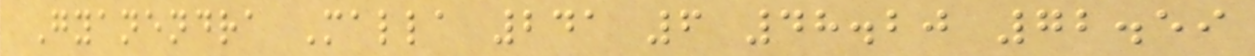Gyanendra Malla 241 6 48.20 72.59
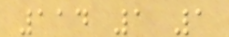114 1 1
